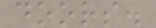doors.
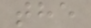the
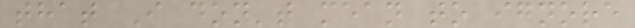that I don't mean to ignore
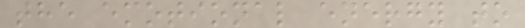the emotional energy to
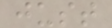just
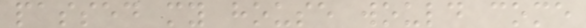passed my house would come
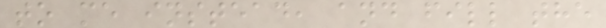to me instead, and fill the
